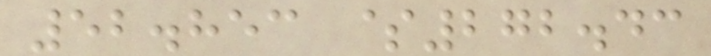52.853 $272.43
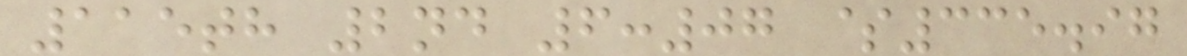115th 2nd 6:07 $335.97
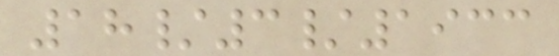18/3/1933
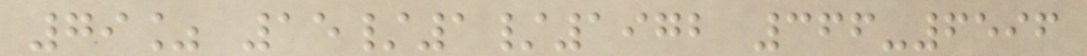79% 15/1/1972 366-6596
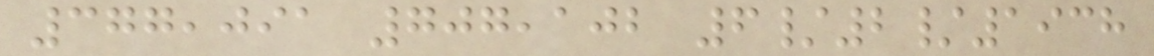377,091 707,102 6/2/1938
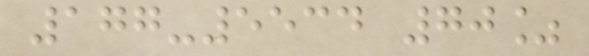177-5534 70%
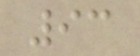93
